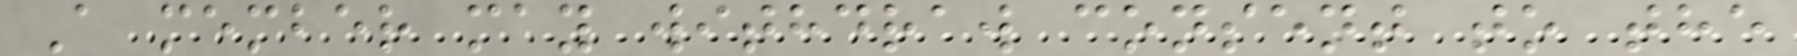A member may withdraw consent to the
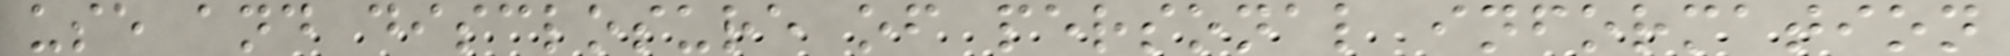use and disclosure of personal information
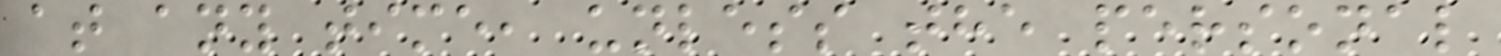at any time, unless the personal
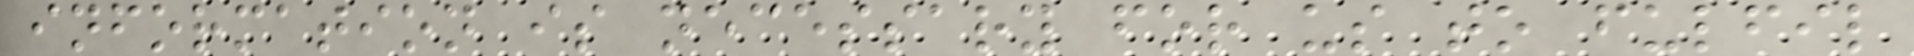information is necessary for us to fulfil
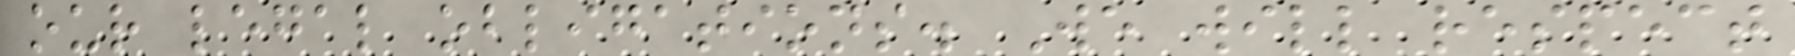our legal obligations. We will respect
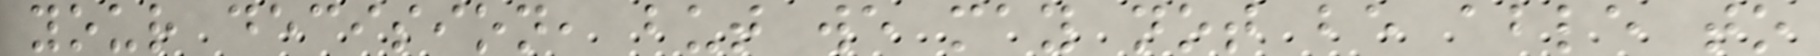your decision, but we may not be able to
